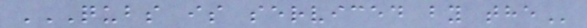QUBS IS SERVICED BY THE
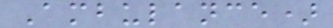Ambulance)
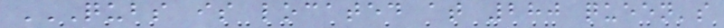QUBS IS LOCATED AT 280 QUEEN'S
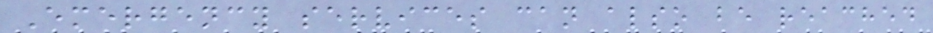Emergency services can also be reached
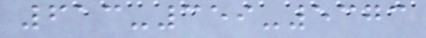613-359-5373
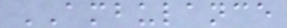AMBULANCE
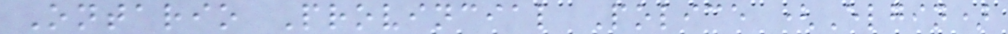Ontario Provincial Police (Elgin)
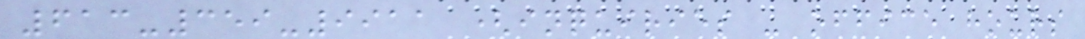613-359-9911 (inquiries - office hours
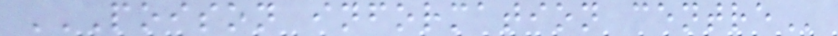POISON INFORMATION CENTRE
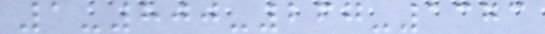1-800-267-1373
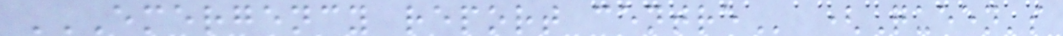EMERGENCY REPORT CENTRE (Queen's
